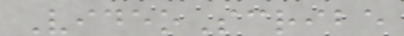VideoScribe
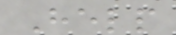Help
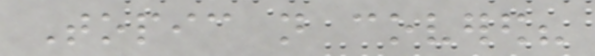Topic not covered?
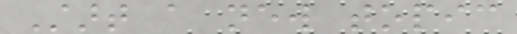Start a new topic
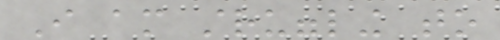I am struggling to
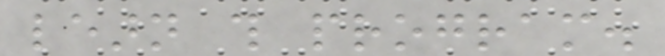learn this program.
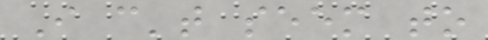I can't seem to
